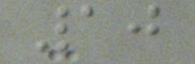10
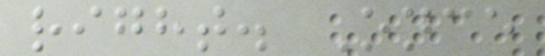right. Once
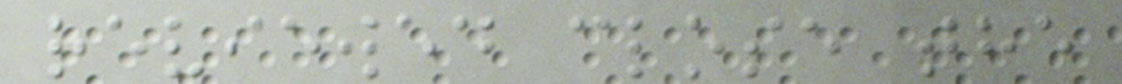reviewed close the
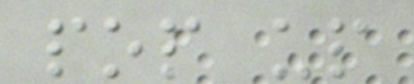pop up
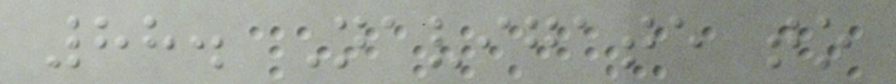88. Navigate to
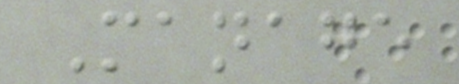Manage
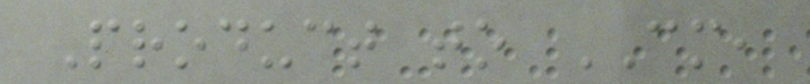Product to CM,
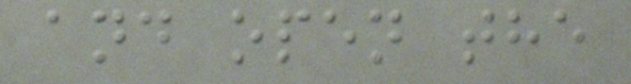and open the
